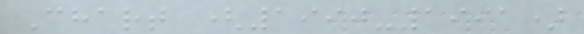Chart (1990-1991)
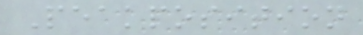Peakposition
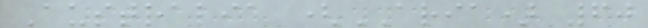Australia (ARIA) 60
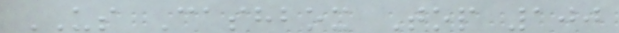US Cashbox Top 100
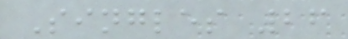Singles 26
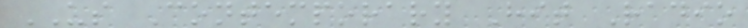US Contemporary Hit Radio
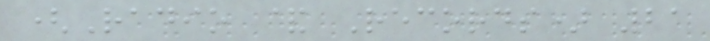(Radio & Records) 21
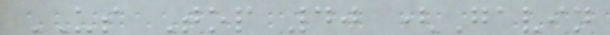US Top 40 (Gavin
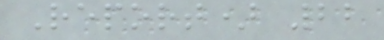Report) 22
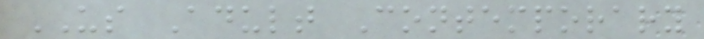US Adult Contemporary
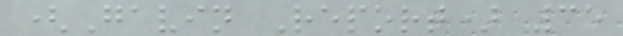(Gavin Report) 35
